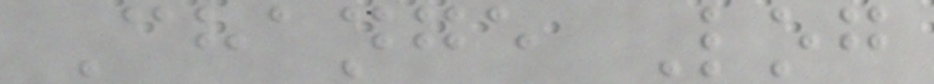Change Log
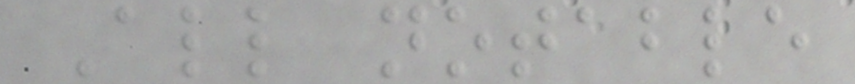All notable
